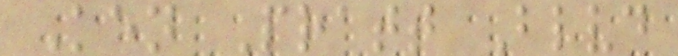Ken Pratt Blvd
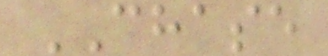CHASE
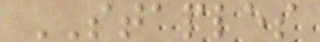STAPLES
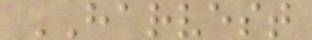HARVEST
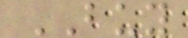BUY
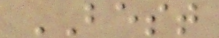BEST
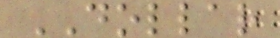DOLLAR
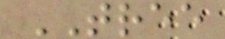TREE
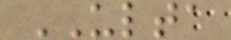ULTA
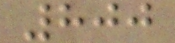800
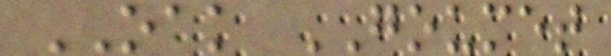OAK GOUMET
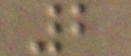2
